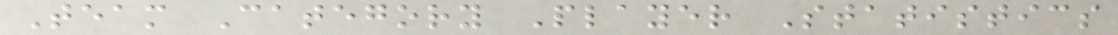Team Category Player Statistics
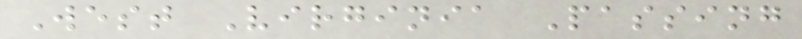West Virginia Passing
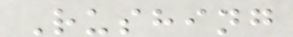Rushing
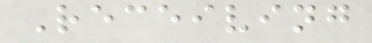Receiving
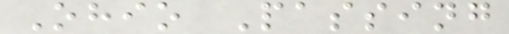Ohio Passing
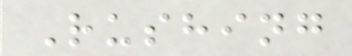Rushing
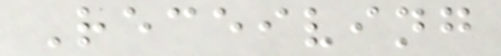Receiving
